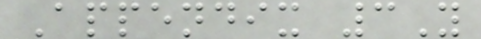Appendix 3Y
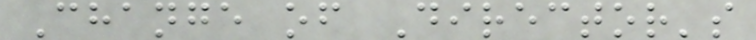Change of Director's
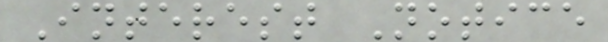Interest Notice
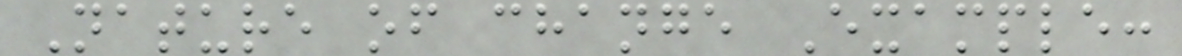Nature of change Example:
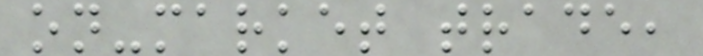on-market trade,
